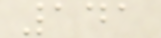141
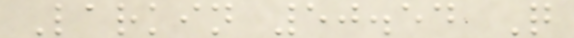Larkin 50.54 Q
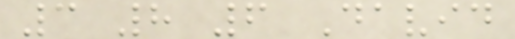3 8 6 David
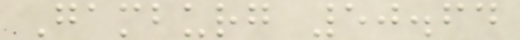Gamburg 50.64
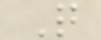Q
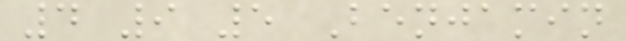4 9 5 Benjamin
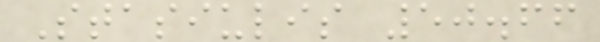Stasiulis 50.66
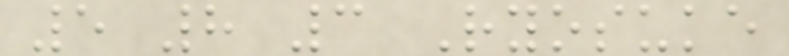5 8 3 Ryosuke
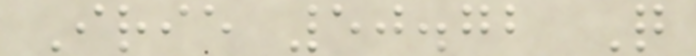Irie 50.72 Q
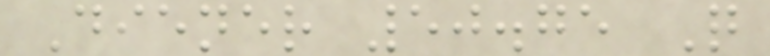Diener 50.75 Q
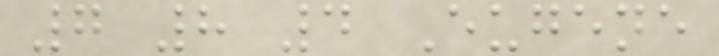7 8 4 Eugene
